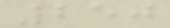250
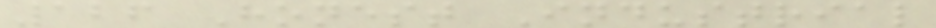126 Honest Industrial
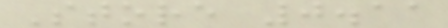Store 0.11
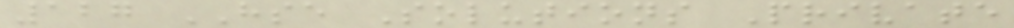127 HSE Solutions Private
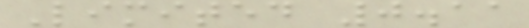Limited 0.11
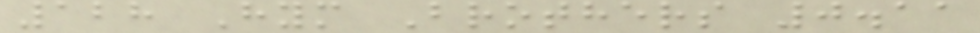128 Hym Brothers 0.11
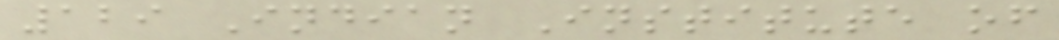129 Indian Institute of
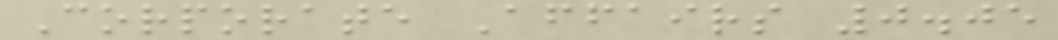Corporate Affairs 0.05
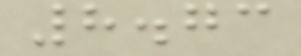8.73
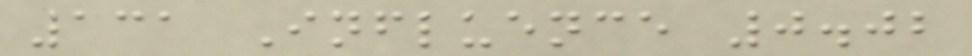131 Influence 0.02
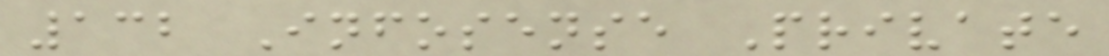132 Infosense Private
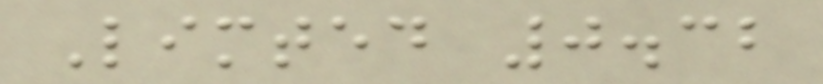Limted 0.32
